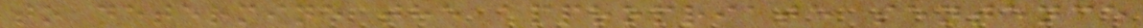to determine the appropriate sentence
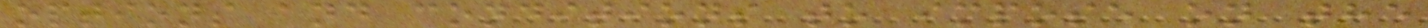options and conditions to impose on the
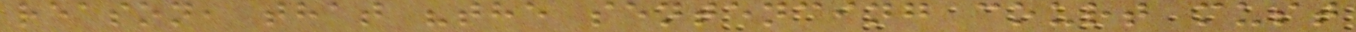reason, that "the sentencing court must
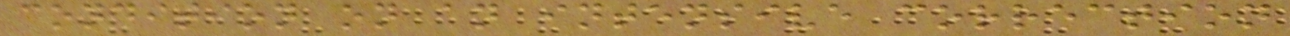condition on an intensive correction
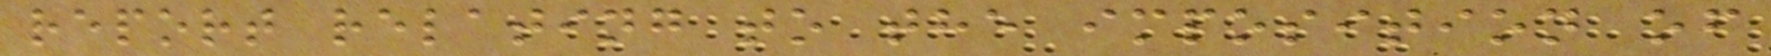report relating to the imposition of
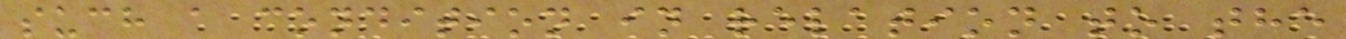such a condition in relation to the
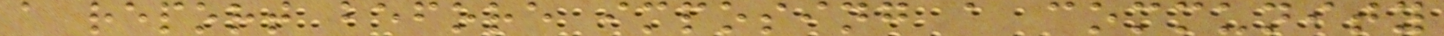a report before imposing a community
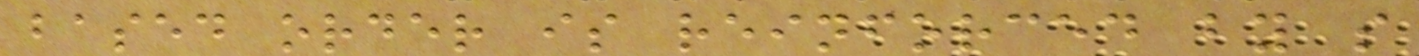based order is reinforced by s
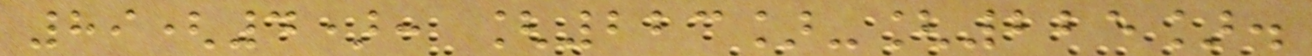89(4): [223]-[225].
